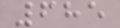685
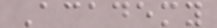Academy
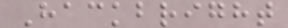Hackbright
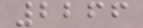2266
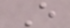E
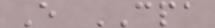E CPA
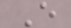E
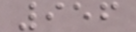956
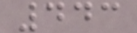443
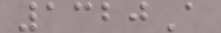1320A
